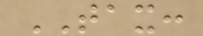TAX:
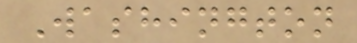Washington
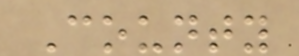County
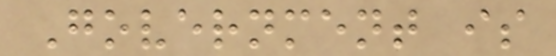Government is
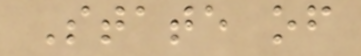State of
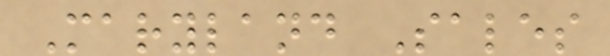Maryland Sales
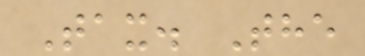Tax. The
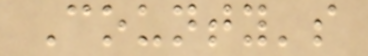County's
